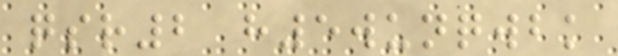qsr2 h5wunqwbk
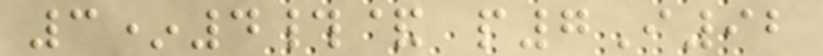3*4#& p7I92
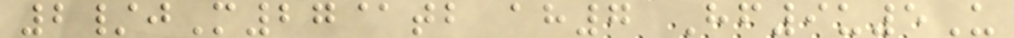2/jM27@tb ah7 Hf9u5U
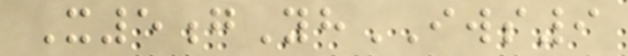X5gYhIWS9
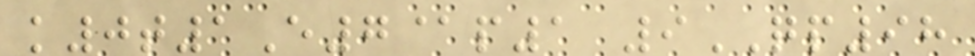k0t1E7@p1 9QP98
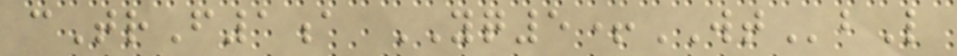cTrF1a YQ5+WTbL
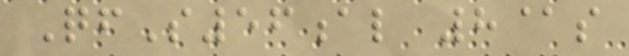QfS56al 8@s
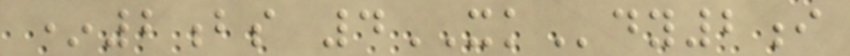*2bs 4XKdy2i
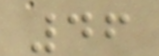46
